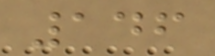146
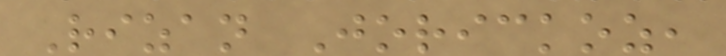Rizan Jorickoz,
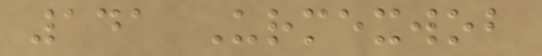141 Urmexwob
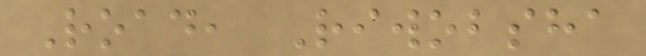Road, Riwobsha
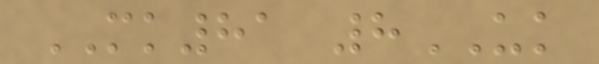MK81 8UK
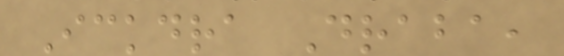Ickdra Draba,
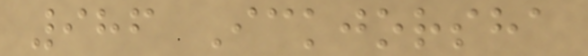986 Ickjorsha
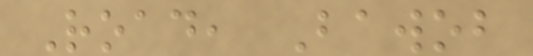Road, Bawob
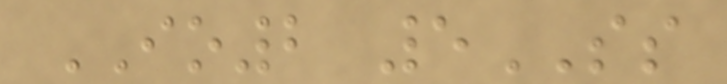IO2 5SS
